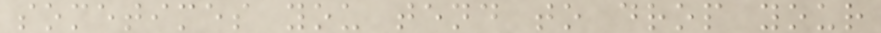sometimes you tend to drop your
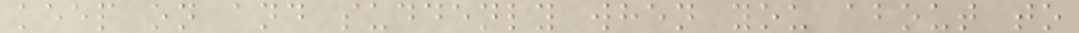keep on and suddenly when you about to
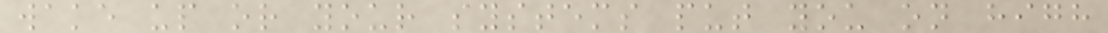wake up or your systems put you on high
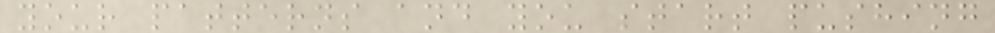your patterns and you start pushing
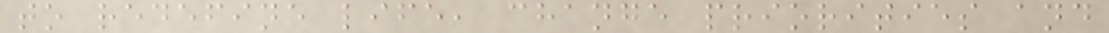to redefine life, change priorities and
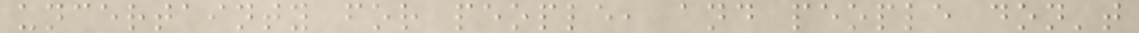uncertainty for people, and people don't
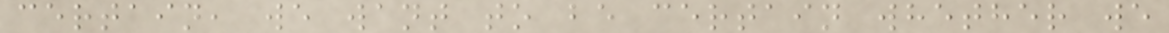certain, we want to be certain whether we
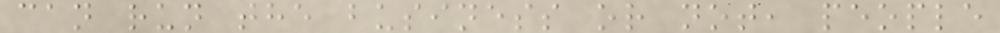can run the business or not, people
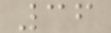36
